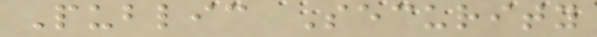Public Security
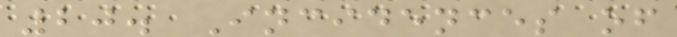20. Incidences of
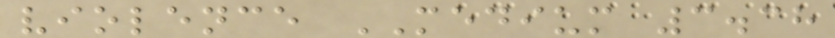violence MEDIUM 3.38
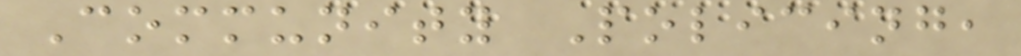Community Policing,
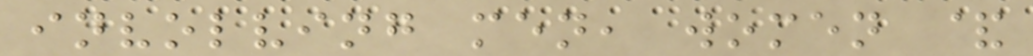involving men, women &
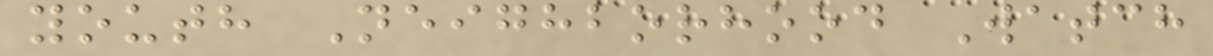youth Neighborhood Watch
